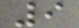9
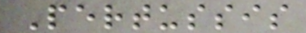Pertussis
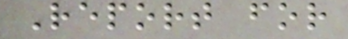Report for
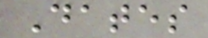Dates
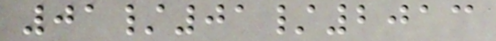01/01/2013
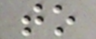to
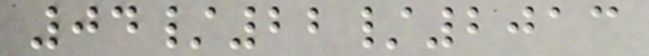04/22/2013
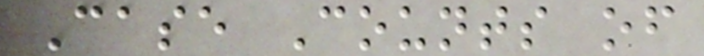Case Counts of
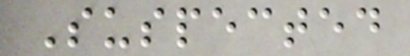Suspected
